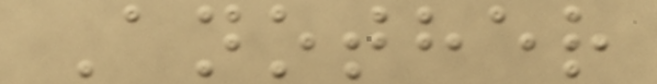Another
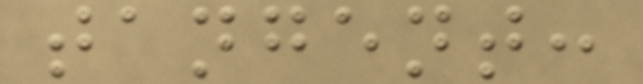tangent:
